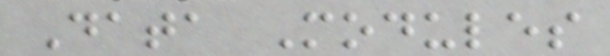Data Modules
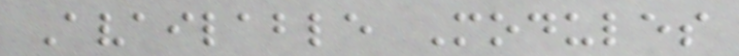Available Modules
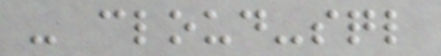- cloud-sql
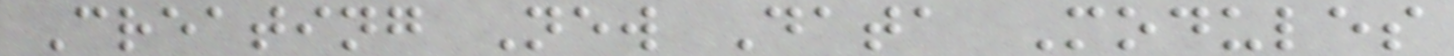Creating New Data Modules
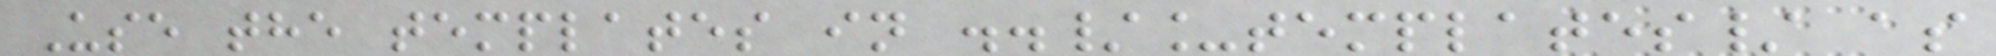Use the templates in ../_templates/ as
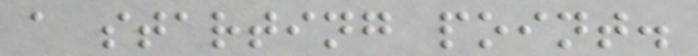a starting point.
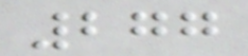277
